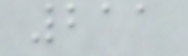211
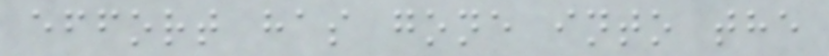effort has gone into the
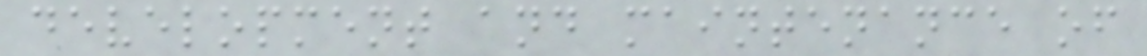development and maintenance of
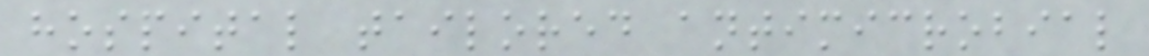hospital tailored antimicrobial
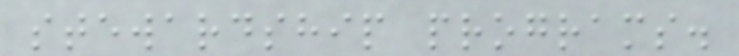stewardship programs.
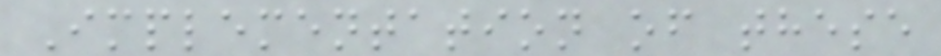Implementation of these
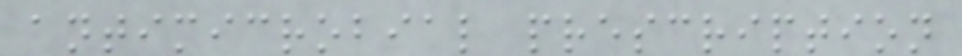antimicrobial prescription
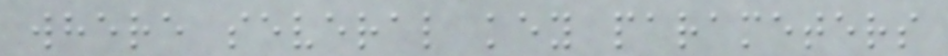where several key parameters
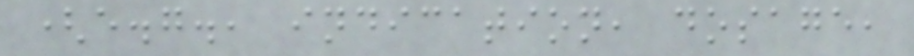(e.g., indication, dosage,
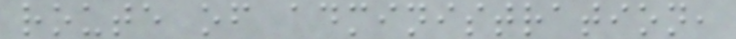route of administration,
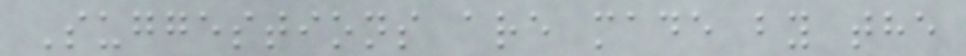Suggestions are made by the
